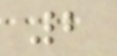2
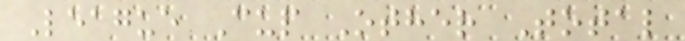League Cup Other Total
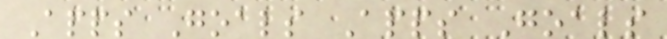Apps Goals Apps Goals
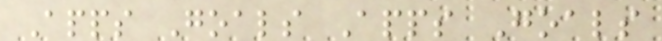Apps Goals Apps Goals
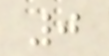0
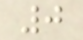0
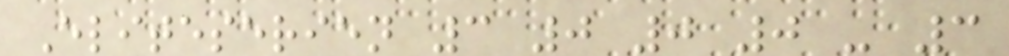Eliteserien 3 0 0 0 - 3
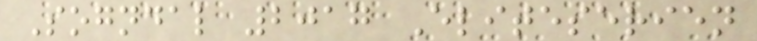Sogndal 2017 Eliteserien
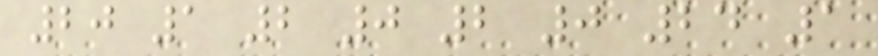20 1 2 0 2 0 24 1
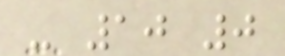- 10 0
